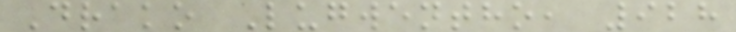Drako Lugwentho, 928
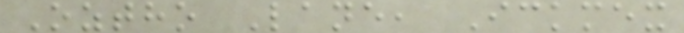Oztho Lane, Ickmex
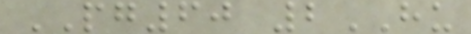PG60 2HU
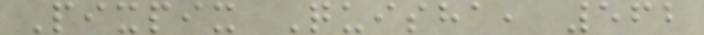Pixpix Quisha, 562
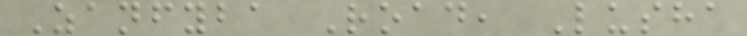Zanfyba Road, Lusha
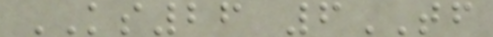KS26 6TF
